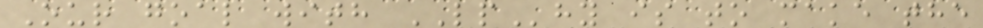Our goal with LPhy is to make the
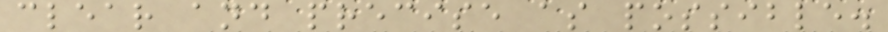clear and precise as possible.
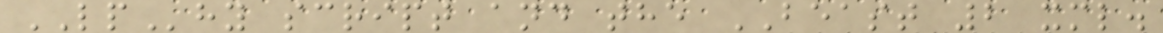LPhy script and the BEAST 2 xml.
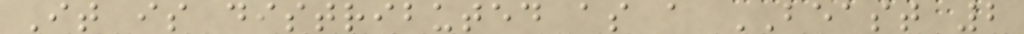It is distributed as a BEAST 2
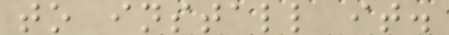to install it.
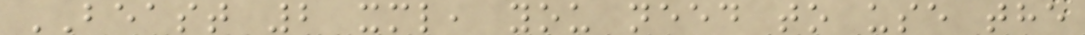BEAST 2 xml, you need to use the
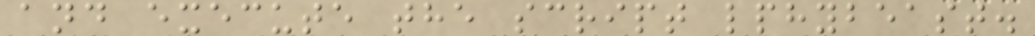and execute the script lphybeast.
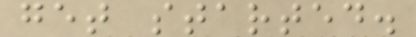get started.
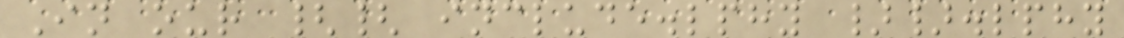In our {{ include.lphy }}.lphy
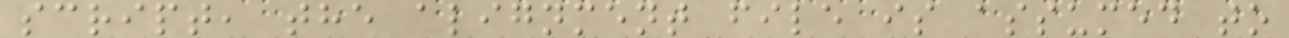script, the alignment file is assumed to
